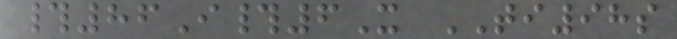#86I#6X TI98s
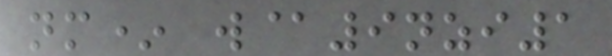nm* w@9nzi1
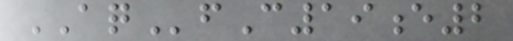AQfC19e2
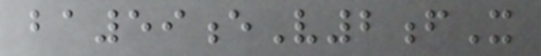ba59eV2fX
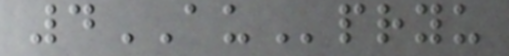4AUpryu
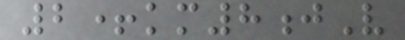2+km8jV
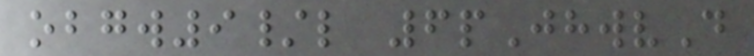obgw9/l 6pJhwvD
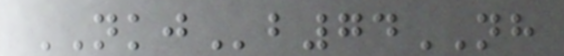NKJb74NH
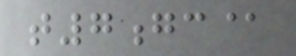t7gc@
